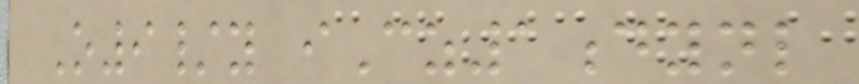O9/y iCz1dynl
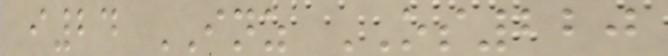i24 INZ OS220
